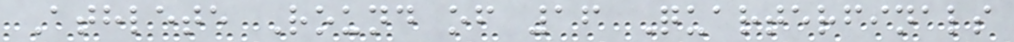Athlete Round of 16 Quarterfinals
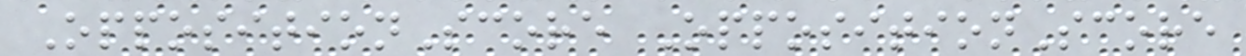OppositionScore OppositionScore
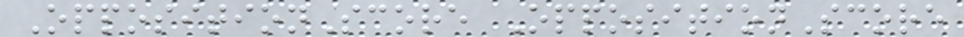OppositionScore OppositionScore
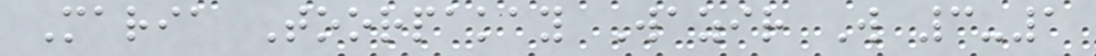Maria Toorpakay Wazir W 3-1
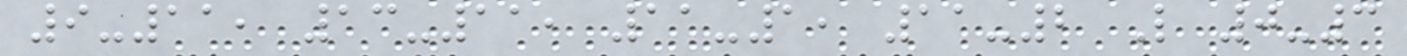9-11, 13-11, 11-1, 11-2 L 0-3
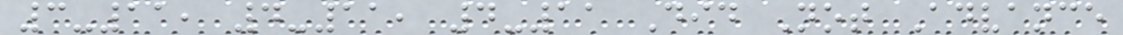3-11, 4-11, 4-11 Did Not Advance
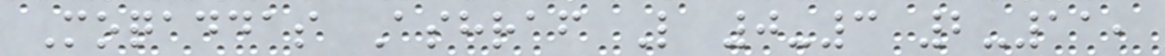Moqaddas Ashraf L 0-3 2-11,
